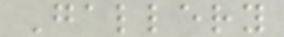Gallery
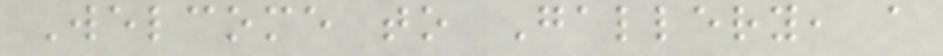Welcome to Gallery, a
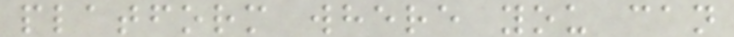platform where you can
